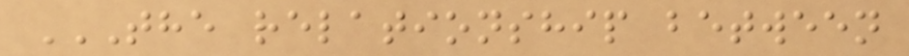THE RELATIONSHIP BETWEEN
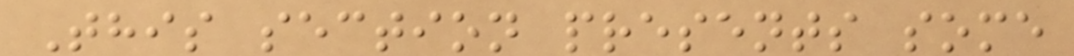This section presents some
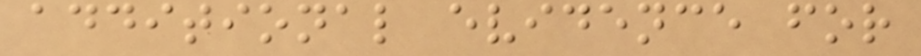additional evidence for
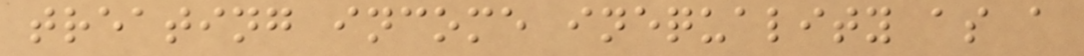treating income inequality as a
